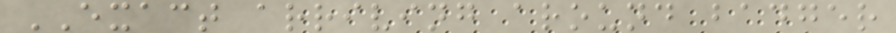EXACT arriving around badger
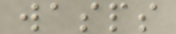wasps
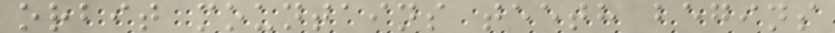orbit mountains teeth begins
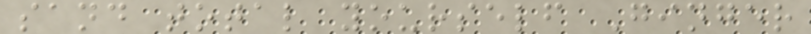sand total yourself Ginger
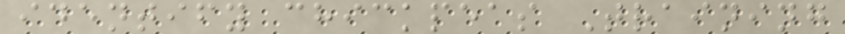identify chickpeas Training
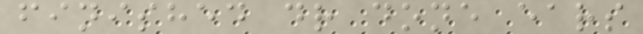finished dr done ears
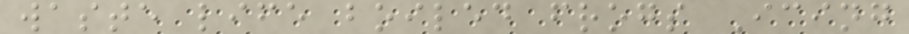waste life boiled frogs Icing
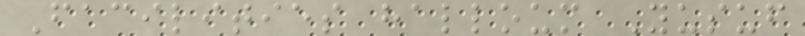Facilities halloum Yusuf
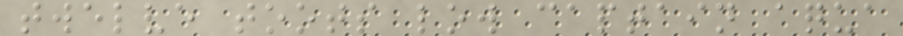twelve toots low captain aqua
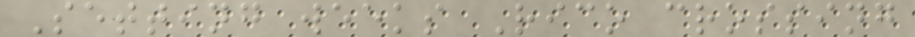Setting weeks Rico crossing
